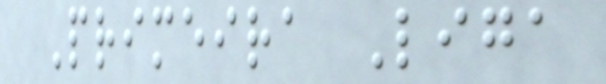Primeira Liga
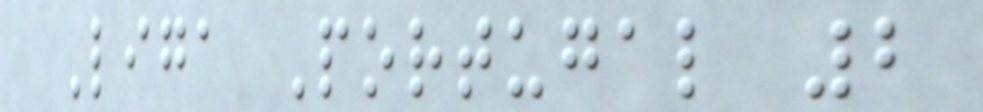Liga Portugal 2
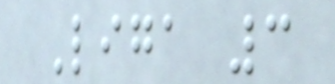Liga 3
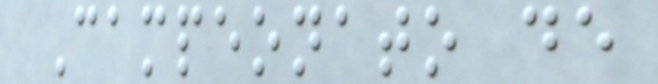Campeonato de
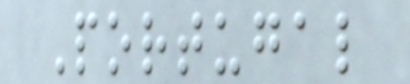Portugal
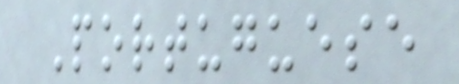Portuguese
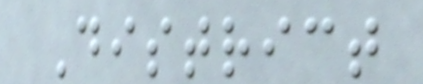District
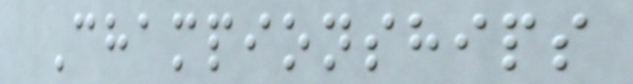Championships
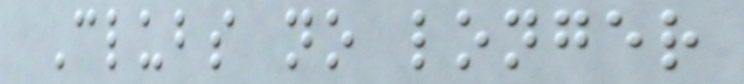Clubs no longer
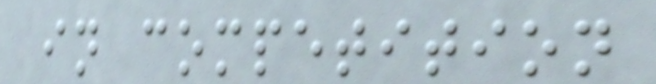in competition
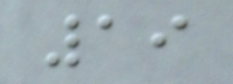19
